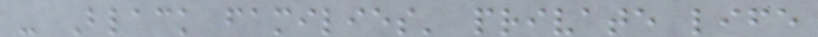- Black families' private life
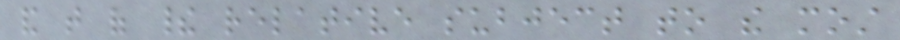and that of their relative subject to the most
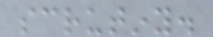scrutiny.
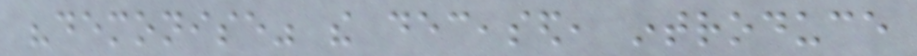"demonise" the deceased, introduce
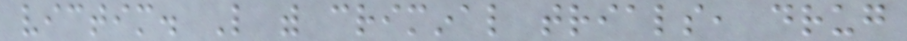victim. Like with criminal trials, drug
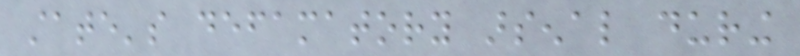state's defamatory arsenal during
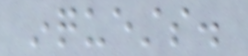inquests.
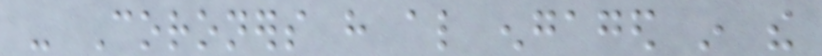- Coroners have also engaged in the
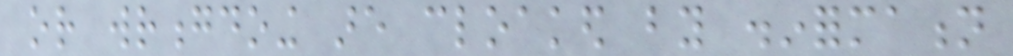or wrongdoing are cloaked by disinformation
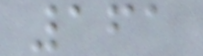161
